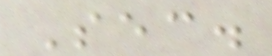Sec.
